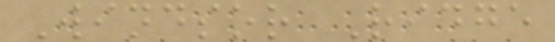Windsor Ridge
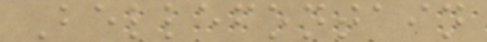Bellefontain
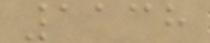1138
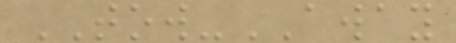TOW-AWAY
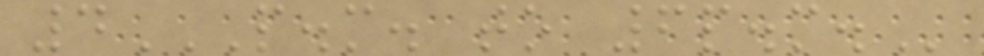4P.M. TO 6P.M.
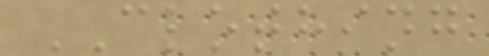CLOTHING
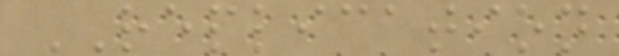REPLICATION
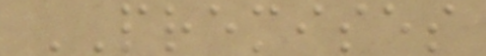PREMISES
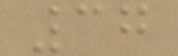37
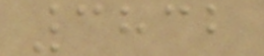3832
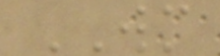WM
